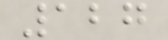127
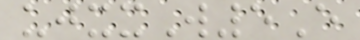ujxxW5E
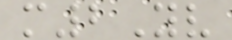m2Yv
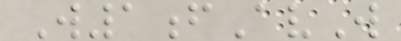W1fAvW
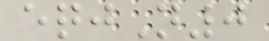eqjN0
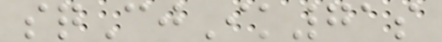sqCjIk71s
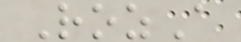RozA
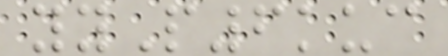yyP6kuc
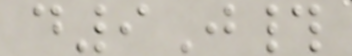d9J#
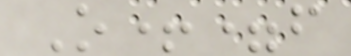O+=f
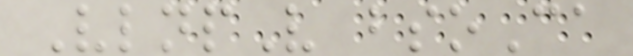VlnpV bsoCa
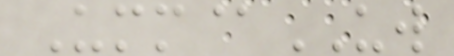Umm@UW
